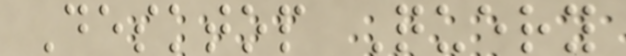Desktop Query
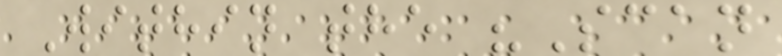Within the "Scan
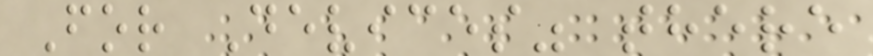For Devices" there
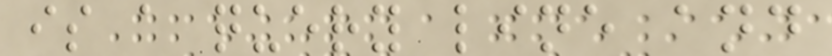is a query line and
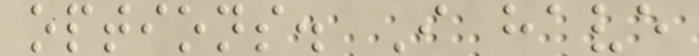options. I have
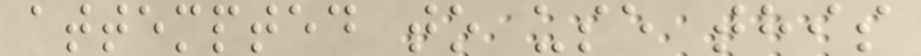attempted to use this
